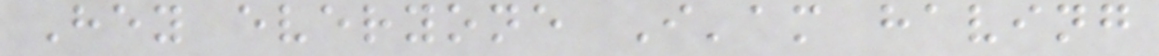Hey everyone I'am having
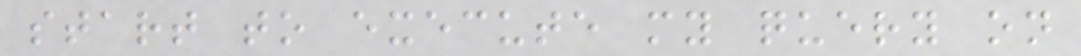start to execute my query on
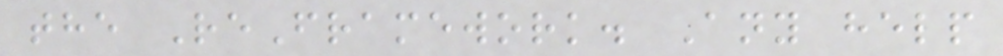the ReFramework. Any help
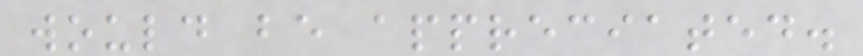would be appreciated.
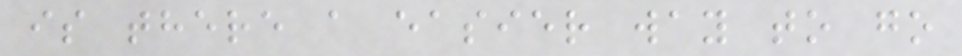is there a easier way to go
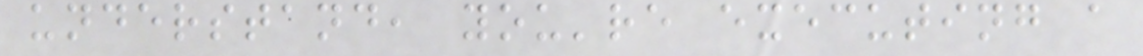understand, you're executing a
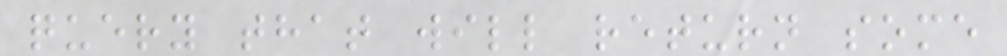query that will return some
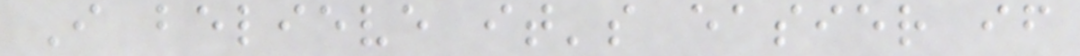I believe it's easier if
